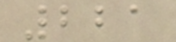221
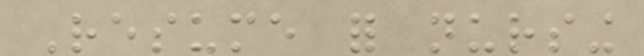Resume for nursing
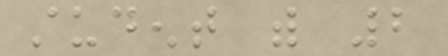student with 2
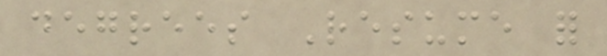degrees Resume for
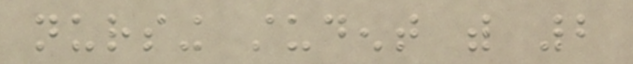nursing student with 2
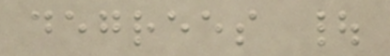degrees |
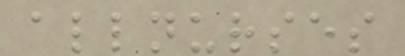allnurses
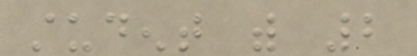student with 2
